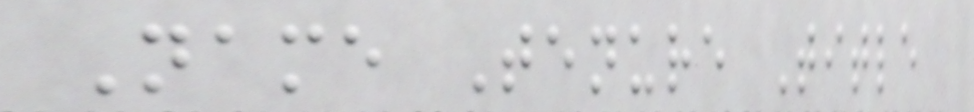Name Tenure Title
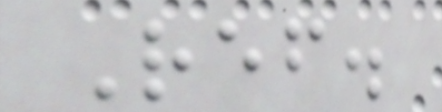Ref.
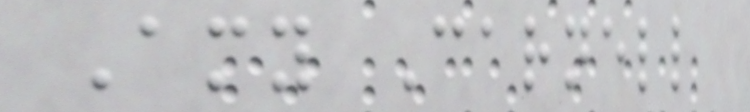Amy Carnell
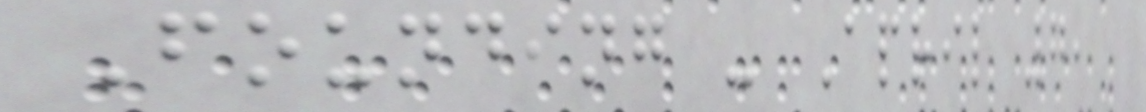Founding - April 7,
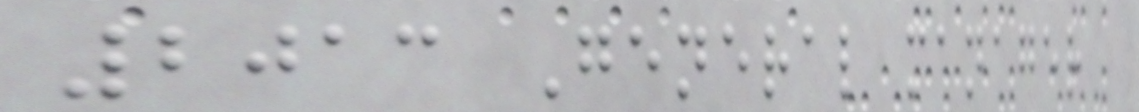2013 General manager
